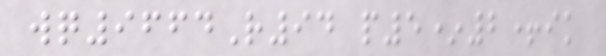wq9664R94 p5*2+ik
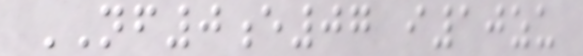NF0e07 i10zu
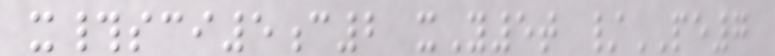x#sci5c2 xY5t /PE7
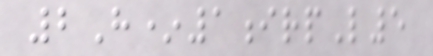2H*1irpL5
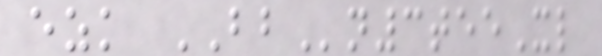ezk BBn3teeXl
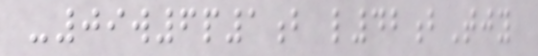-09w6p1b l42bTjy
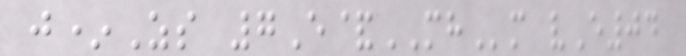j*Zs 7E&MHm vE04
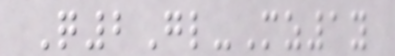Q2Gl-Mz1y
